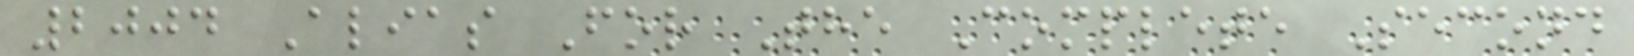2004 Alias For The Complete Second
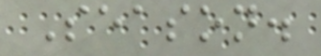Season.
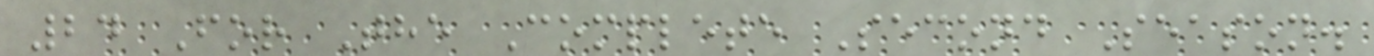24 For The Complete Second Season.
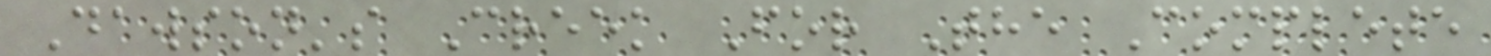Dawson's Creek For The Complete
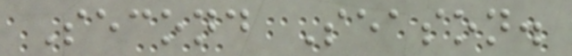Second Season.
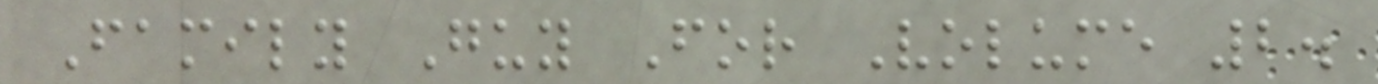Family Guy For Volume 2.
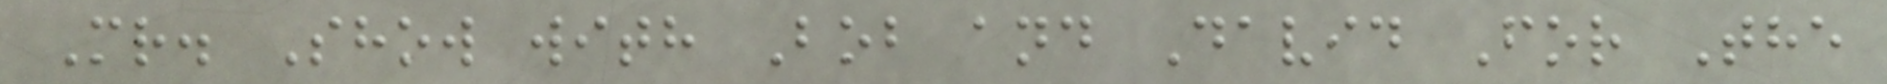Mr. Show with Bob and David For The
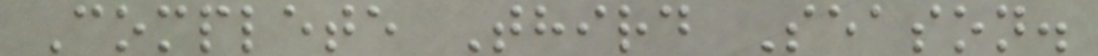Complete Third Season.
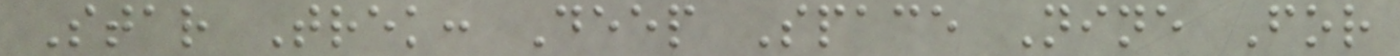Star Trek: Deep Space Nine For
